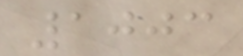1003
